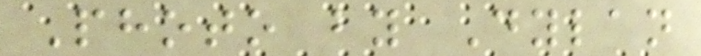Photo by Dylan
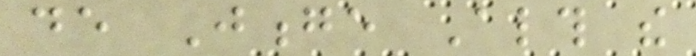de Jonge Although the
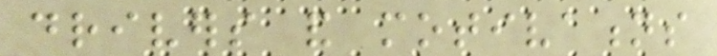drivers and motivations
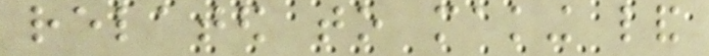related to making land
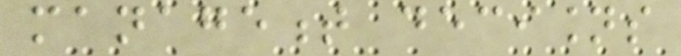management decisions
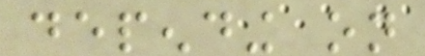depending on
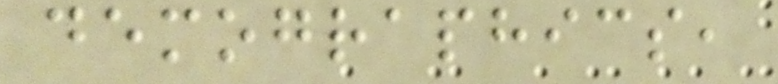demographics,
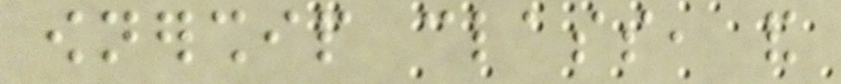ownership class, and
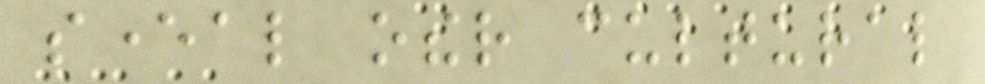several other cultural
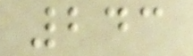243
